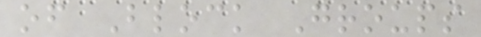of Block Groups
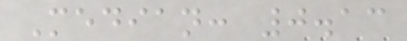Median: 0.13
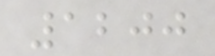1200
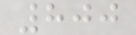800
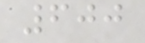600
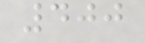400
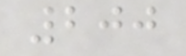200
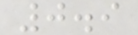0.9
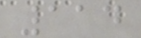114
